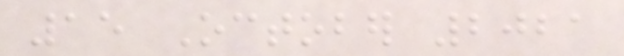15 October 2021
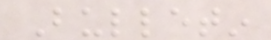Bulletin
